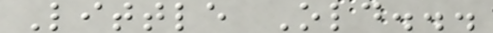Little Old...
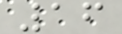16
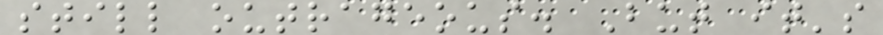still outrageous. But it's
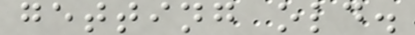getting old.
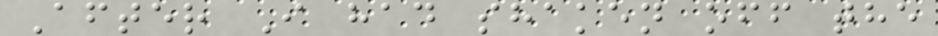After I had shaken off the
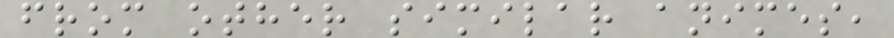from other similar animes,
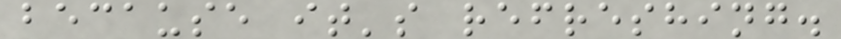because it's refreshing.
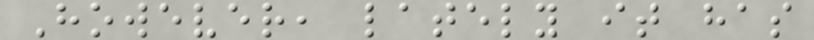However, lately it has
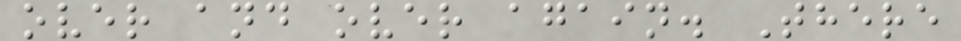over and over again. There
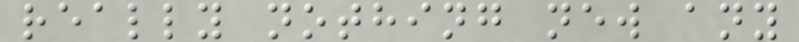really nothing new any
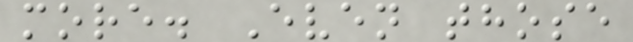more. Even those
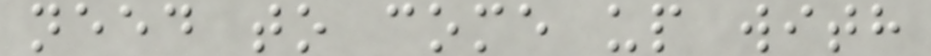need to come up with
